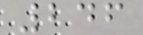246
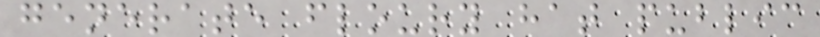generate floury hat public
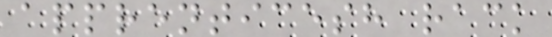apprenticesh rack
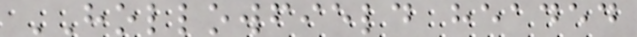HOLLOWFIELD headed
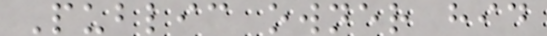Public owner hid
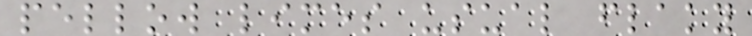pellow limes usual flaky
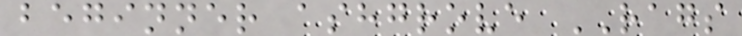beginner ashgrove RAGS
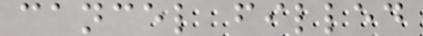cancel filled
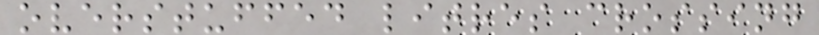overstuffed litres crossing
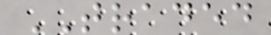TRADED
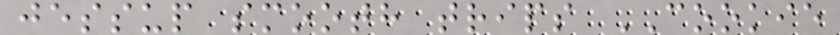jessup smooth trips COOKIE
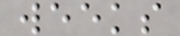weeks
